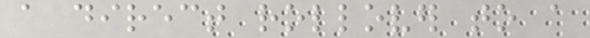a direct rollover to a
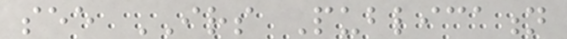see IRS Publication
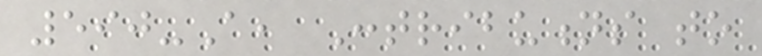590-A, Contributions to
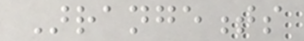Arrangements
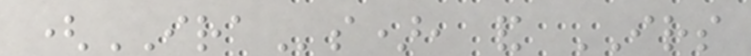(IRAs), and IRS
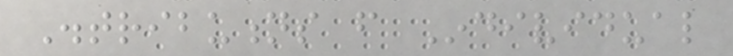Distributions from Individual
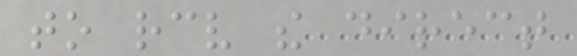to receive the direct
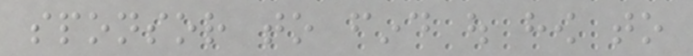sponsor to find out how to
